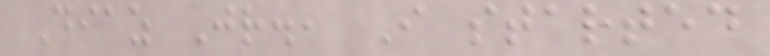Diaz Jr., I started
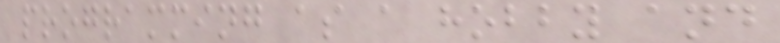programming as a hobby and
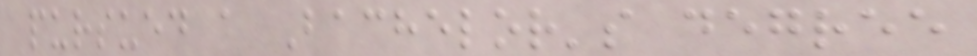pursued a Bachelor's degree
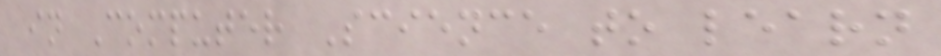in Computer Science to learn
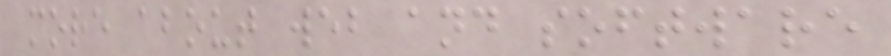more about web and software
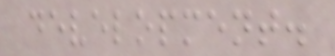development.
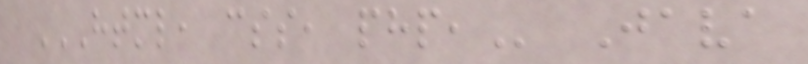HTML, CSS, PHP, Java
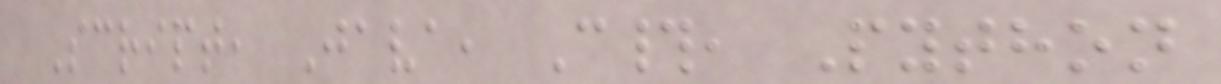Script, Java, C#, Python
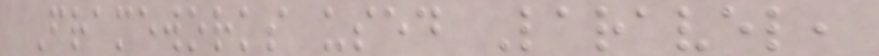Frameworks used Laravel,
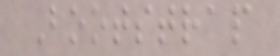Bootstrap
